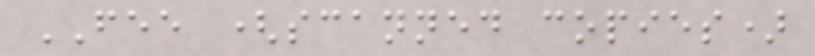FEE (scanned copies)
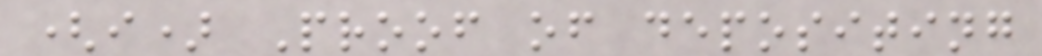(i) Proof of depositing
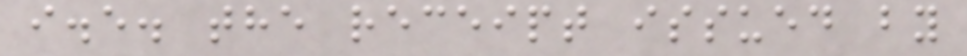i.e. the receipt issued by
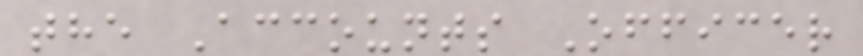the Accounts Officer
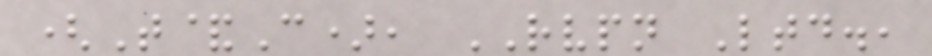(T&C), RVPN Ltd.,
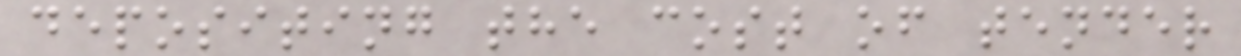depositing the cost of tender
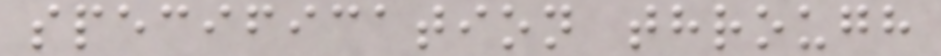specification through
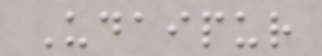Udaipur
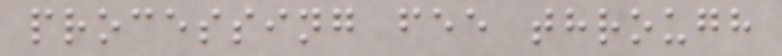processing fee through
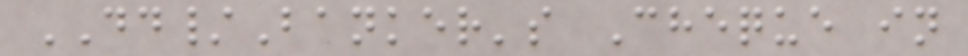DD/Banker's Cheque in
